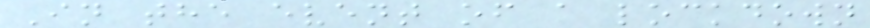In the event of a lockdown
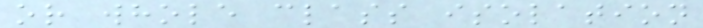or whole class isolation
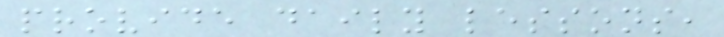provide daily lessons,
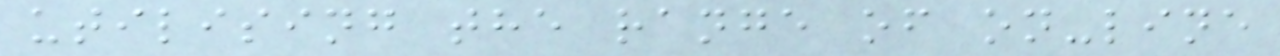utilising the range of on-line
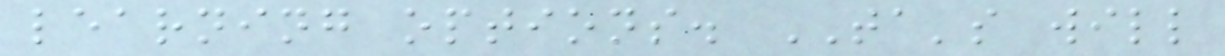learning options. TA's will
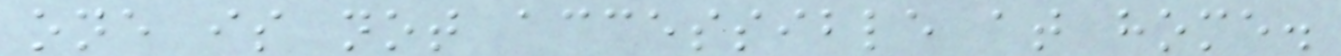one is not accessible at home.
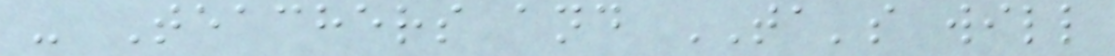- Teachers and TA's will
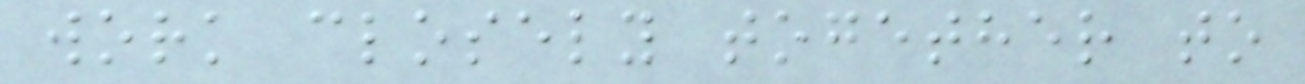work closely together to
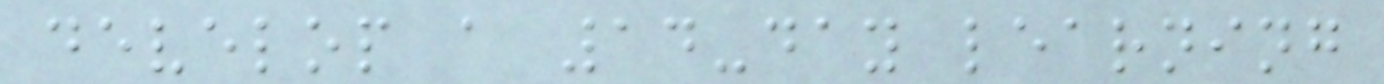develop a 14-day learning
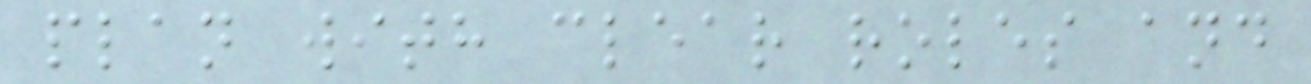plan with clear roles and
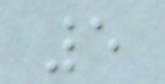5
